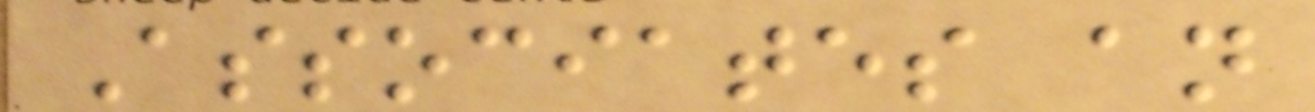Associates an
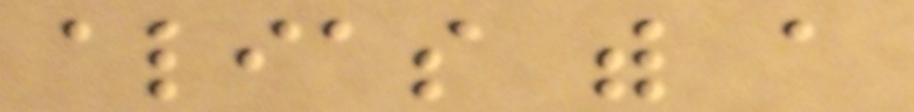alias with a
